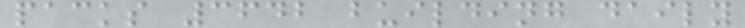packs 3642 building daily
